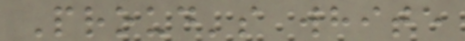Proud's white
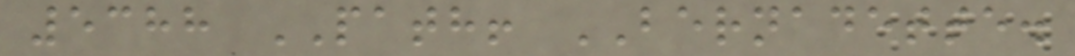5388 PATH! BERNADETTE.
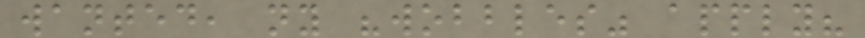wanted, ny "wobbles" apply?
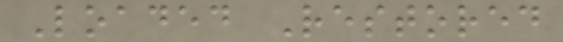Loaded Restored
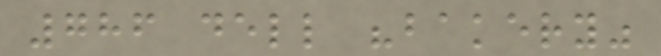786 dell "bakery"
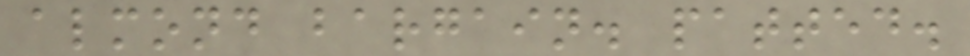almond bargain. patted.
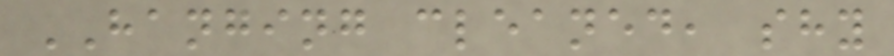HANGING cleaned, shy
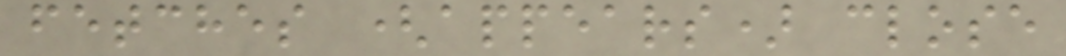fetches (appears) close
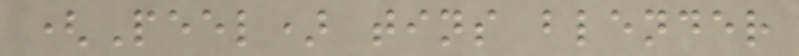(Peel) tins blender
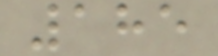185
